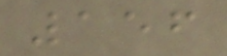156
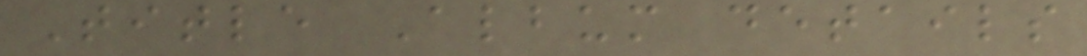Title Album details
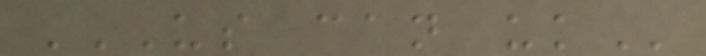US CAN UK
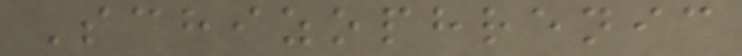Schizophrenic
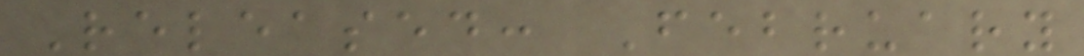Released: February
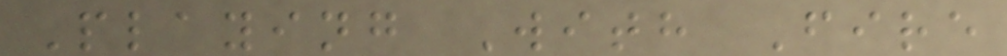Playing With Fire
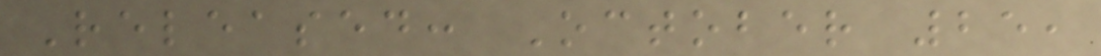Released: October 25,
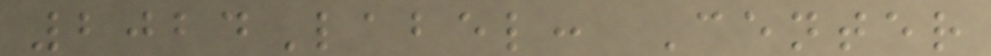2024Label: Center
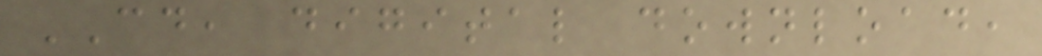CD, digital download,
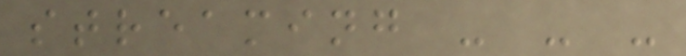streaming - - -
